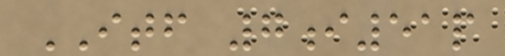ITF 7i51p
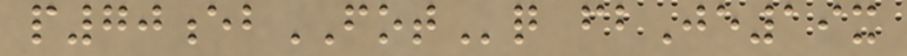p70ebFOTq fbJe19x
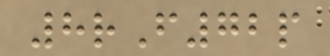8rF72p
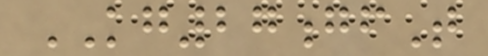KG27gfT
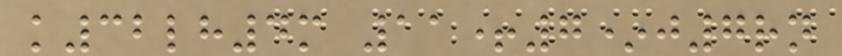k32lh4m 11+7*j7rn
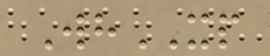WhXP
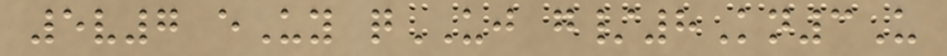5v7 eUy qUJ g/8Kn3U
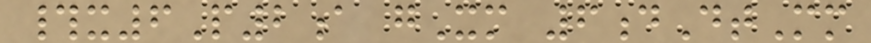#x6P2a gXm 6dDtMm
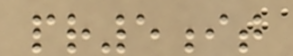pr5it
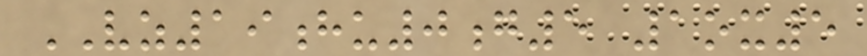VZ19hu0g5 1ox5
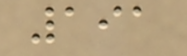191
